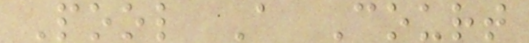Pool A Court
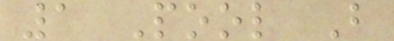1 Pool B
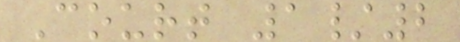Court 1/2
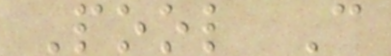Pool C
